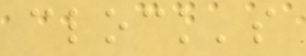clock's
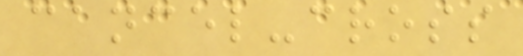cancel-cross
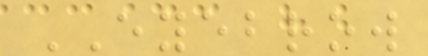EYEBROW
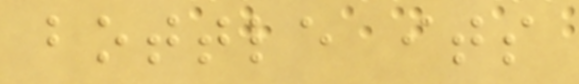bottle its
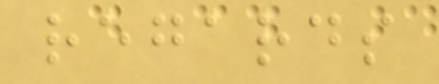regards
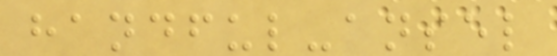handful-ansel
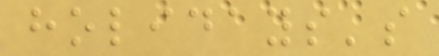holidays's
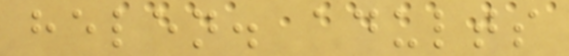helen. adults
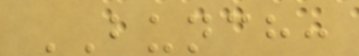BUNCH:
